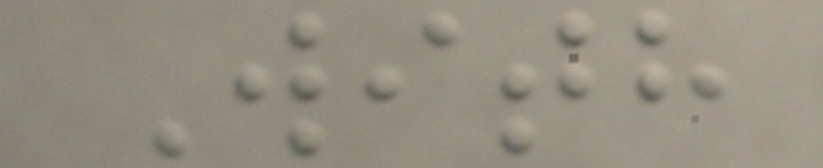With
